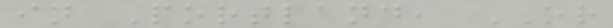in Portland, OR
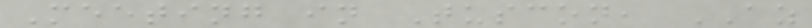Meeting in Tuscon, AZ
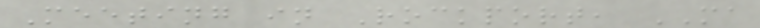Meeting in Rockport, MA
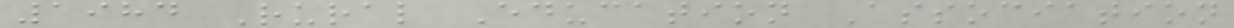1984 Rural Education Association
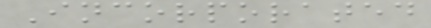Incorporated
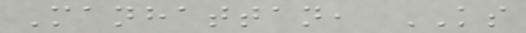Manhattan, KS
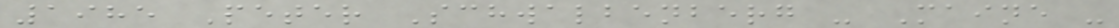1985 Peter Schwalbenberg - Maine -
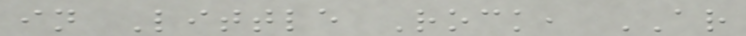in Little Rock, AR
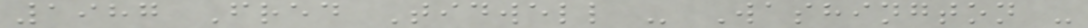1987 Fred Tidwell - Washington -
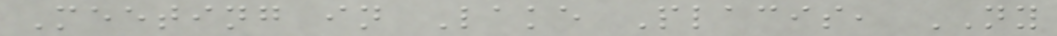Meeting in Lake Placis, NY
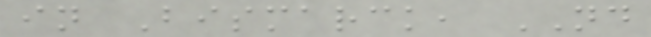in Bismarck, ND
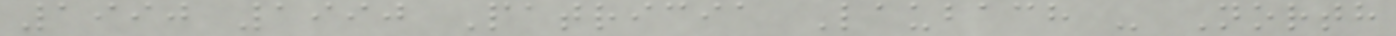1990 1990 Patricia Laubach - North
